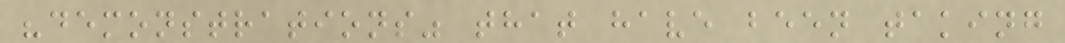"demonstrations" that have been taking
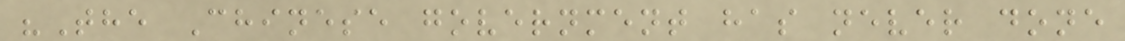"The Chinese government has never done
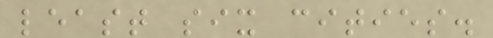least six cities.
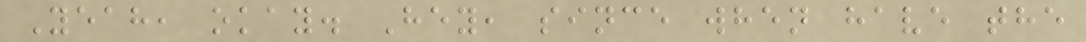Yeah, okay. Hey, since when have the
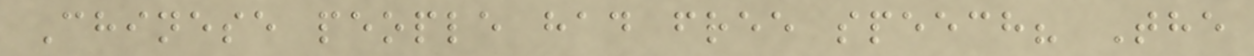Chinese people had free speech? The
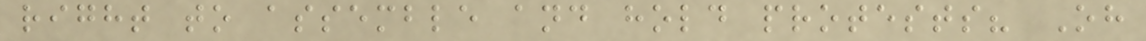right to assemble and hold protests? Oh
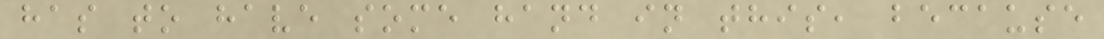has to have some hand in this, because
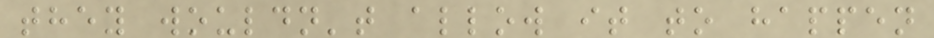they wouldn't allow it to happen
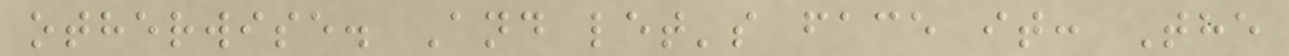otherwise. And let's face it: The
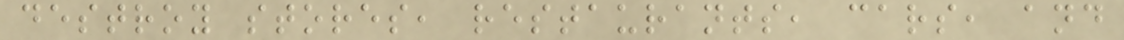destroy stores, restaurants, cars, and
